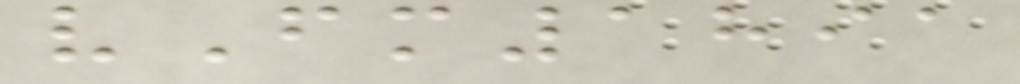vFm1891
